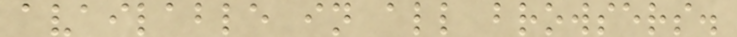available in all browsers.
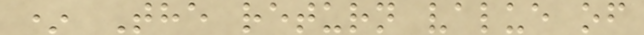* The return value of
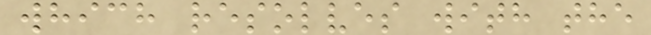which resolves with the
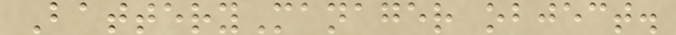BatteryManager object.
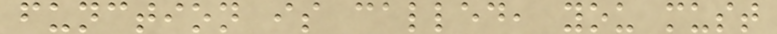function is called, you must
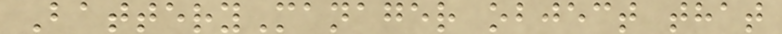BatteryManager object that
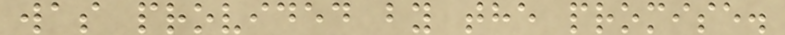was provided by the promise.
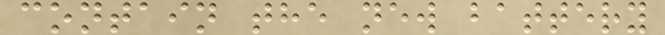contain the new battery
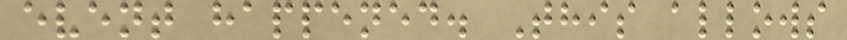event happened. This allows
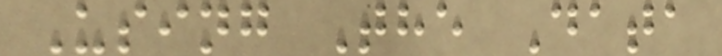Using The Data
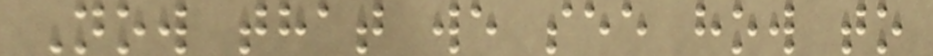Now that we see how to
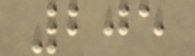205
